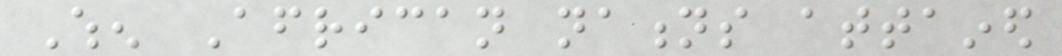When African nations attained
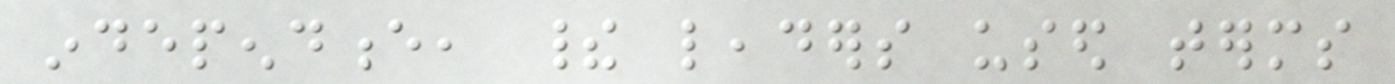independence, their leaders used terms
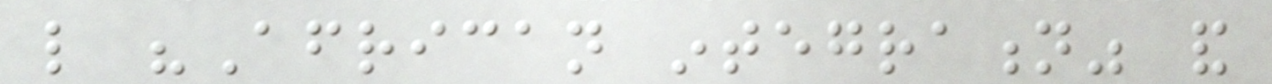like "African integration" and
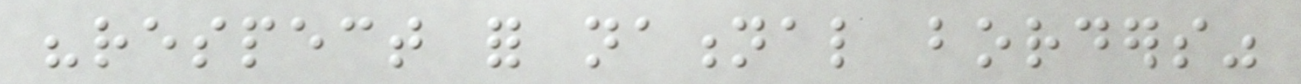"respect for national borders"
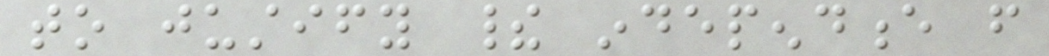to justify their independence from
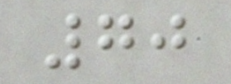70
